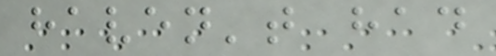haven't had
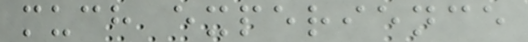much experience
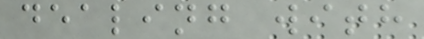dealing with
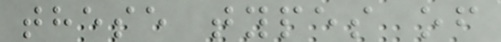these types of
